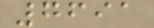7691
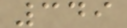349
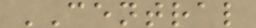CENTRAL
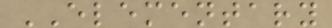ELEMENTARY
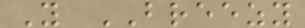Y BREEZY
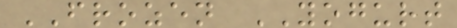FROZEN YOGURT
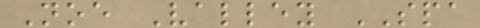Noe Valley SPA
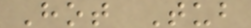Hot Tub
